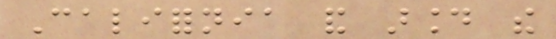California and around the
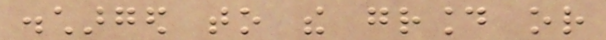discharged to the ground or
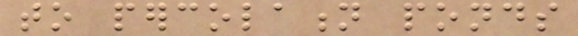to percolation ponds
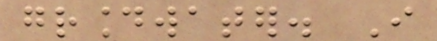groundwater. I
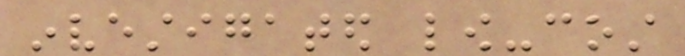investigated low-cost
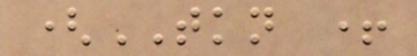(TKN +
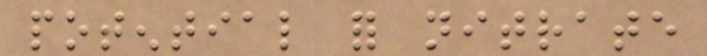potential for nitrate
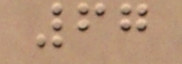67
